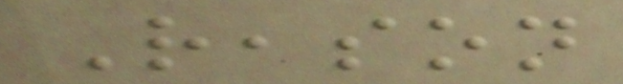Reason
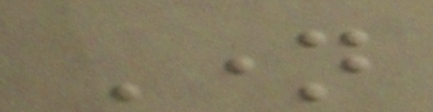Name
